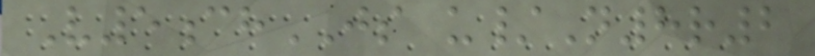V5chJS u/N8r2
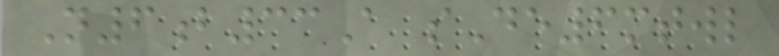N6b33A sDe6mtwl
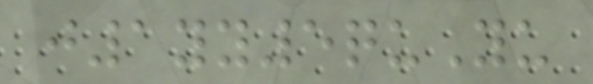j1yy5quYu
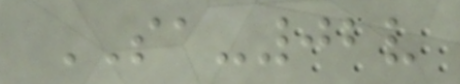SA-02v
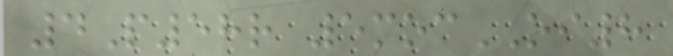4P58r 5mocOI8
